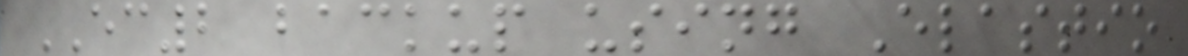EC2 backup using Elastio
